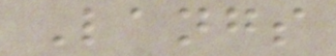Langs
